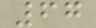67
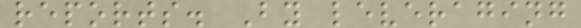reports. By leveraging
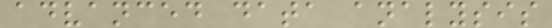advanced data analysis
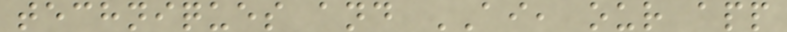techniques and AI, our app
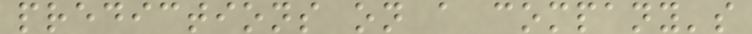predictions on a company's
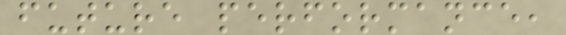future performance,
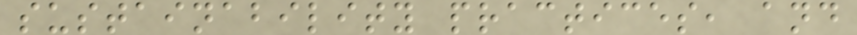sustainability practices, and
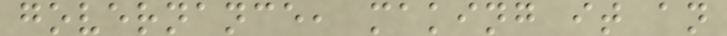governance, making it an
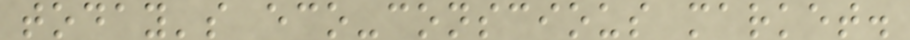today's eco-conscious market.
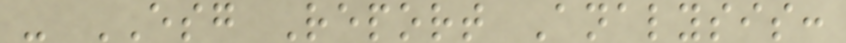- ESG Report Analysis:
